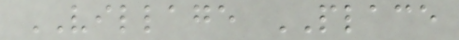VILLAGE PLACE
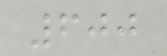600
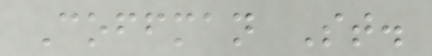Coffman St.
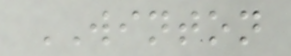WINTON
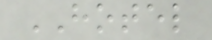HOTEL
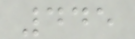445
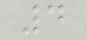4
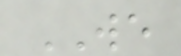WE
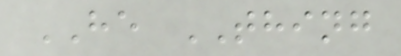HE THING
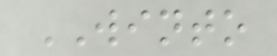WINTO
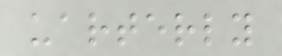uarterly
